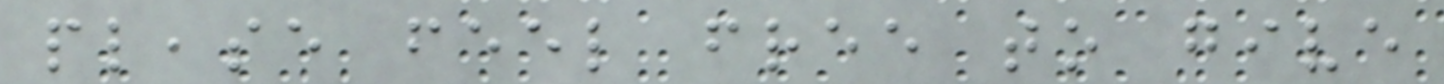please feel free to give
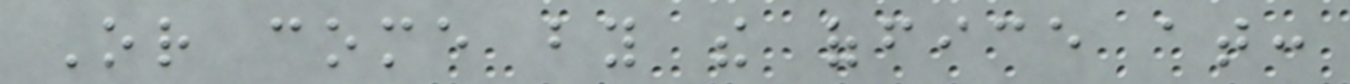Or come by the office at:
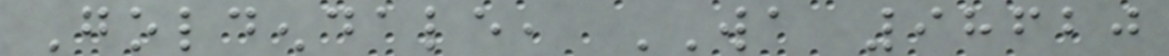Goldendale, WA 98620
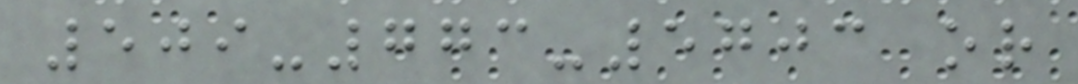509-773-5703 or
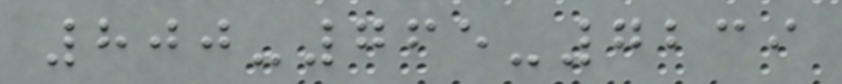800-765-7239
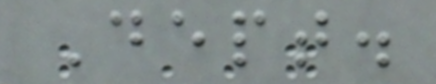Dept.
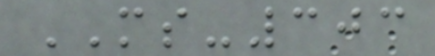MS-303
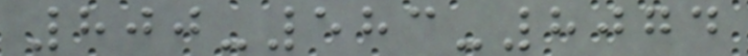800-583-8074
